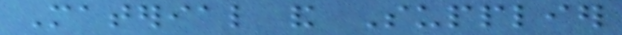Material and Supplier
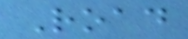Road
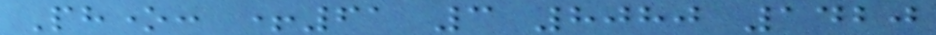Phone: +61 3 8080 1420
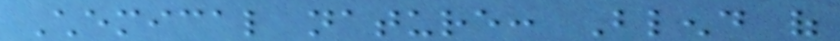Chemical nature: Blend of
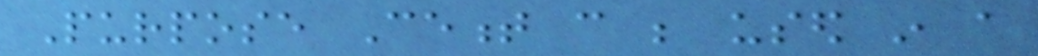Purpose Cement can be used in a
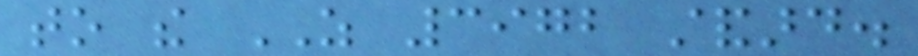to the AS 3972 standard.
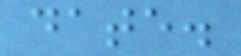date.
